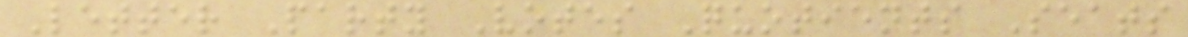Letter Party Votes Quotients Seats
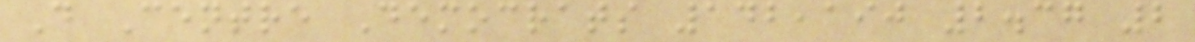D Centre Democrats 142,190 2.37 2
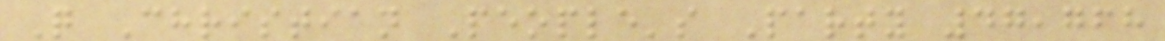Q Christian People's Party 47,768
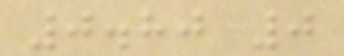0.80 0
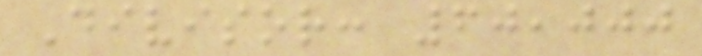Divisor: 60,000
